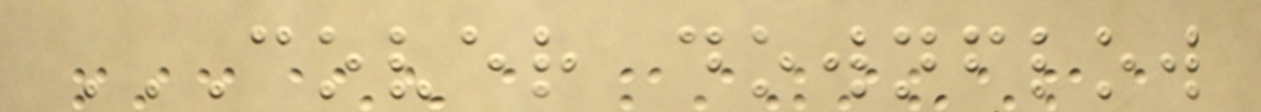COVER DOWNFLOW
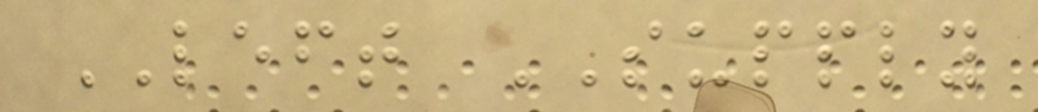LEFT SUPPLY
